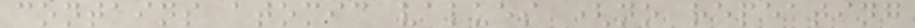contains atomic values (no repeating
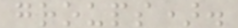groups).
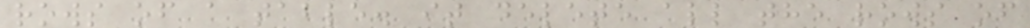rows of a table. it delete all the rows of
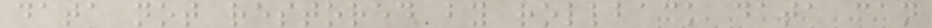data not restored by rollback data can
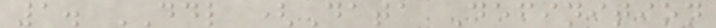1. DDL (Data Definition
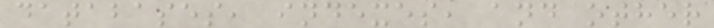databases, indexes, and other
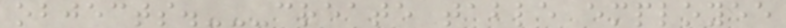objects.---create table employee
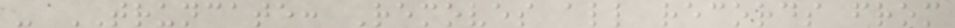- TRUNCATE: Removes all records from
